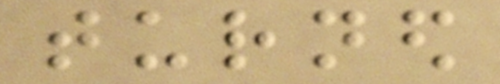turned
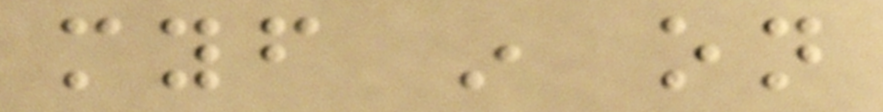myself in on
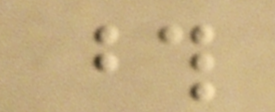those
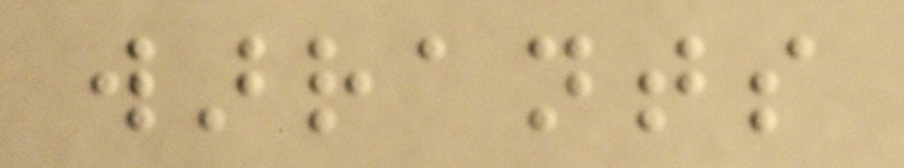warrants
